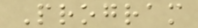Program
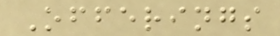Offerings
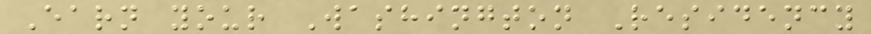Earn your Washington Residency
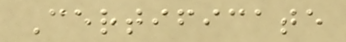Certificate
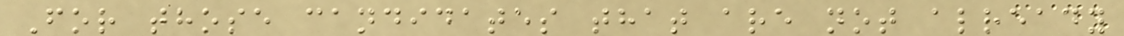For those candidates that are not already
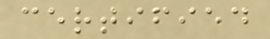certified
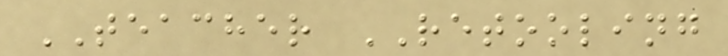TEACHER RETOOLING
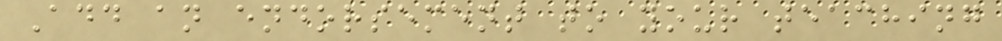Add an endorsement to your teaching
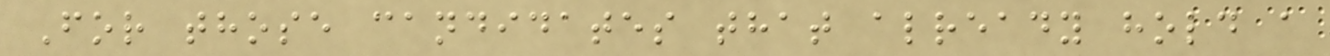For those candidates that already hold a
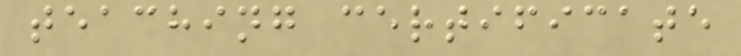teaching certificate
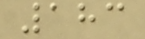183
